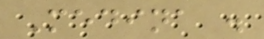Medina .
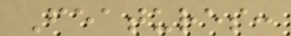Features:
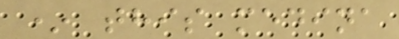* this medina
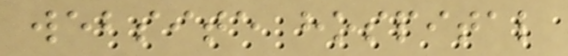website hospital
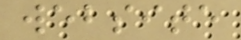website
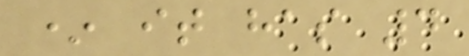* it has 4
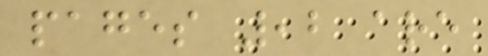pages ,2 are
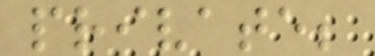private;
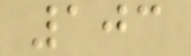103
